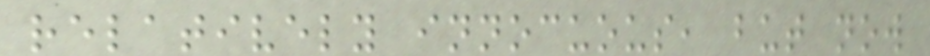relatively innocuous, but now
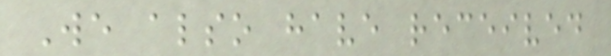We also have received
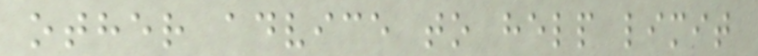other advice to help limit
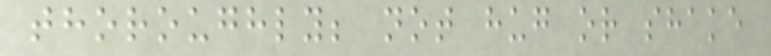thoroughly; not hug or shake
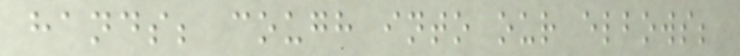hands; cough into our elbows;
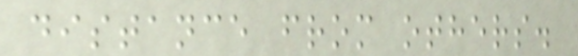distance from others.
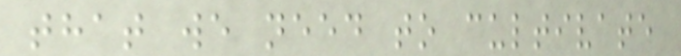that we need to cultivate
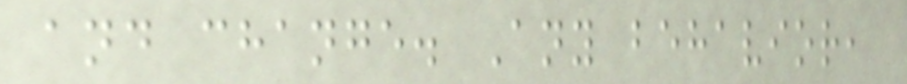and change. Any behavior,
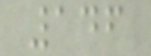146
